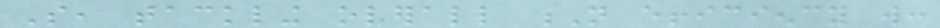So, tackling overall N efficiency will:
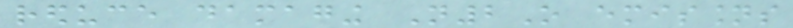reduce damaging N2O emissions
